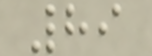89
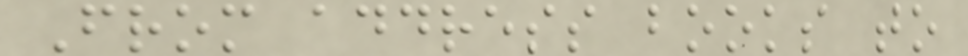From address books to
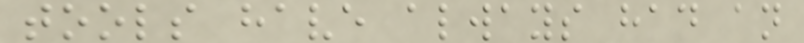tools have always had an
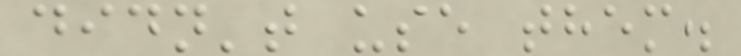didn't use them.
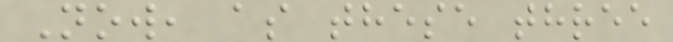Now, as these three
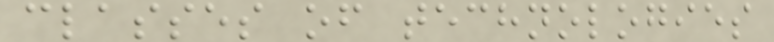classes of technologies
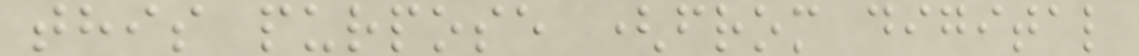this purpose (from digital
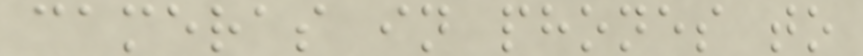cameras in phones to
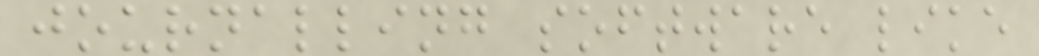journalling software like
